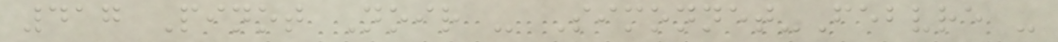417 Pinot Noir - Simonnet-Febvre -
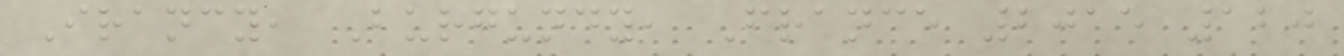Irancy, Burgundy, France 2015 120
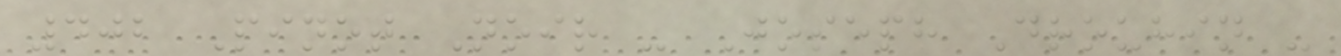402 Pinot Noir - Joseph Drouhin -
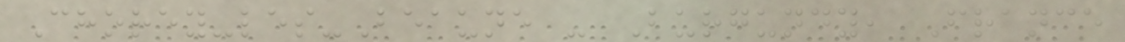Chorey-les-Beaune - Burgundy, France
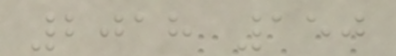2018 150
